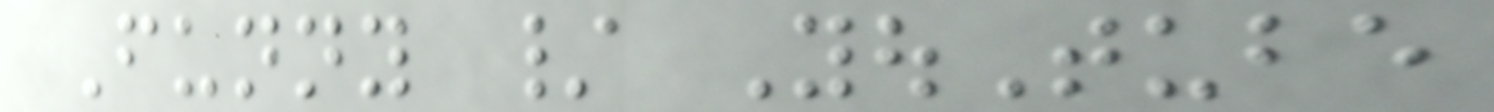Funny / YouTube
